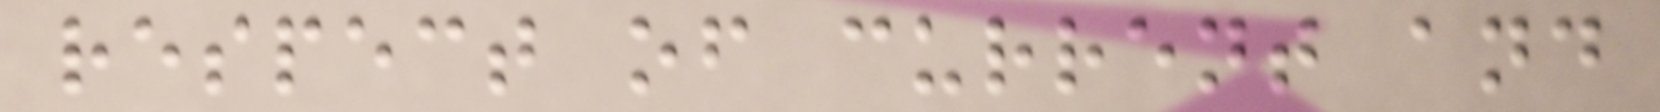respect of current and
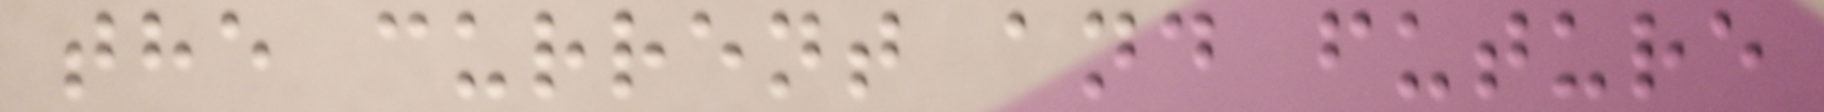the current and future
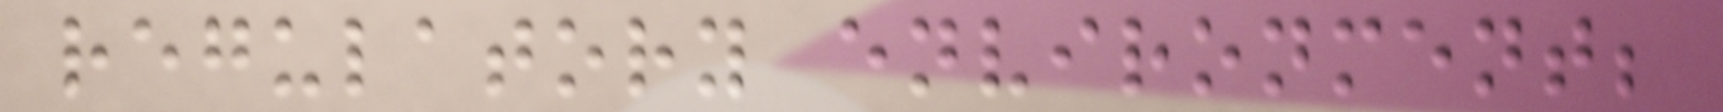regulatory environment;
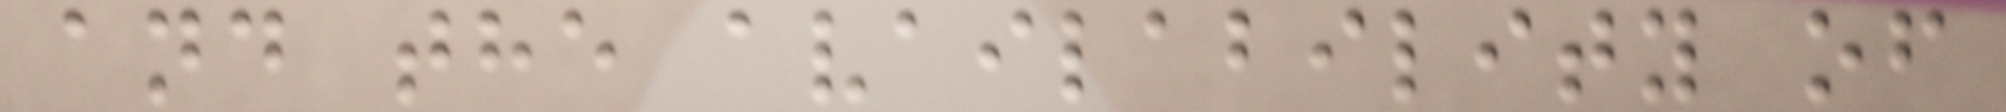and the availability of
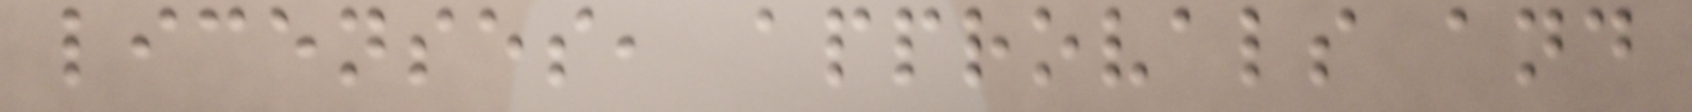licenses, approvals and
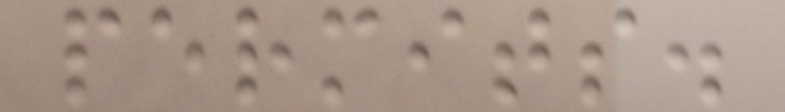permits.
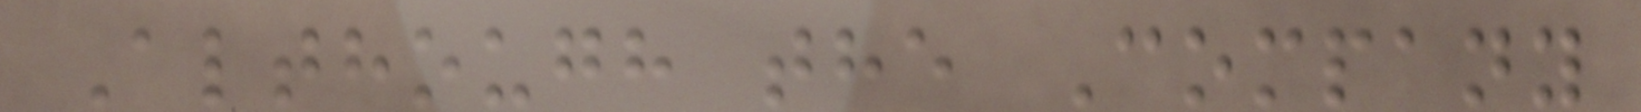Although the Company
